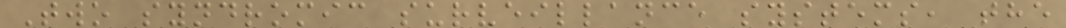Two syndromic surveillance systems, the
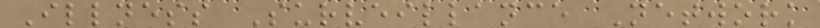Illness Surveillance Network
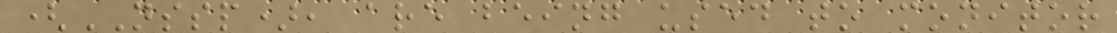(NSSP), are being used to monitor
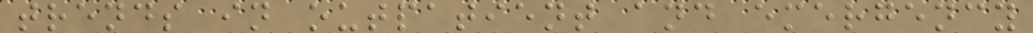trends in outpatient and emergency
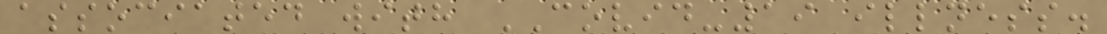associated with COVID-19 illness.
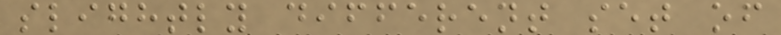slightly different set of
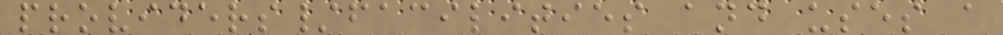providers/facilities and uses a
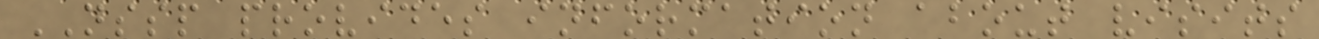NSSP provides information about visits
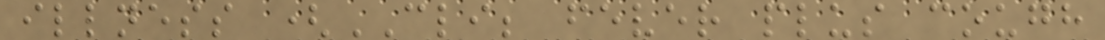illness (CLI; fever plus cough
